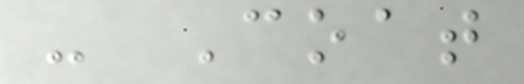- Coat
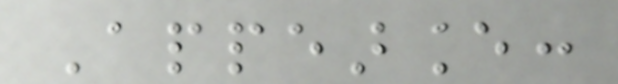Appearance:
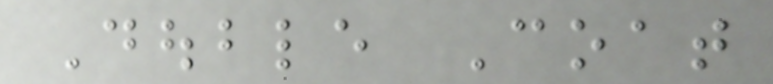Double Coat
